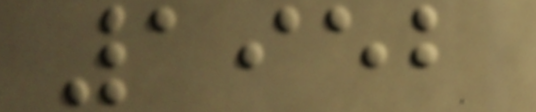1952
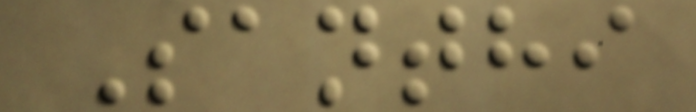Santhi
